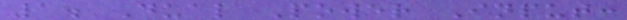1. Dual Power Input:
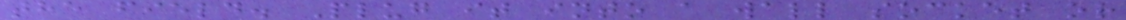the field. Plug it into a wall socket or
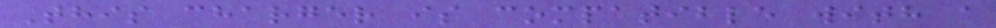This charger is compatible with a
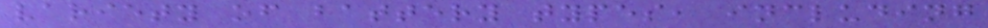variety of battery types, including
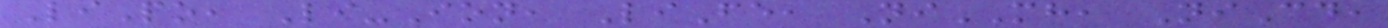LiPo, Li-Ion, LiFe, NiMH, NiCd,
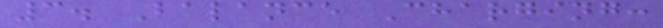3. Balance Charging:
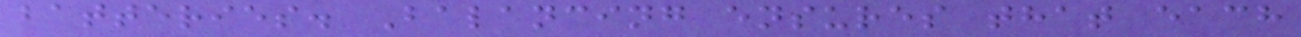batteries. Balancing ensures that each
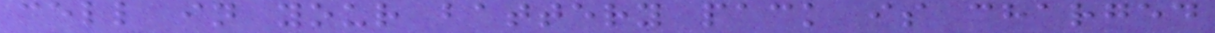cell in your battery pack is charged
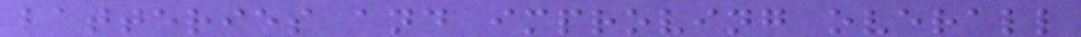batteries and improving overall
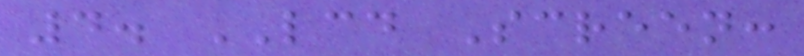4. LCD Screen:
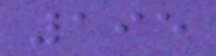195
